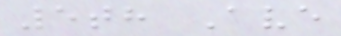5th Ave
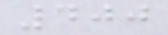400
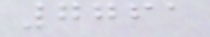7761
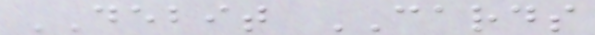DEBIT CARDS
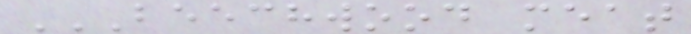BEECHWOOD MEAT
